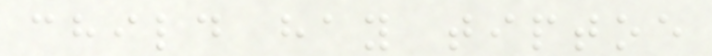child hay tiptoe
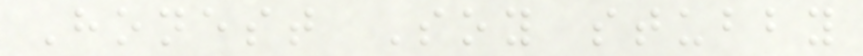Honest Soy stubby
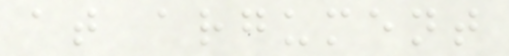at argument
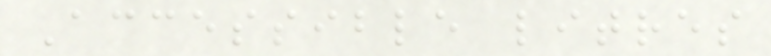Accessible litres
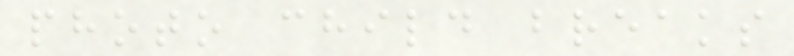photo child breaks
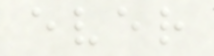ever
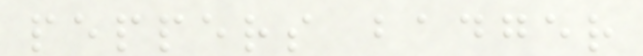peppers badger
